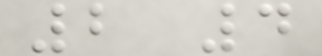2 4
